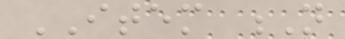ITEM N
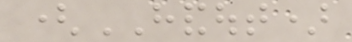(HANDOUT)
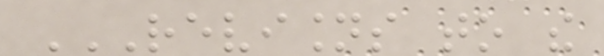REVISIONS TO THE
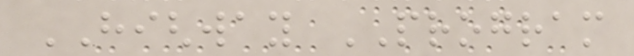HIGHWAY PROGRAM
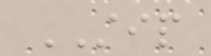STIP
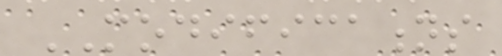MODIFICATIONS
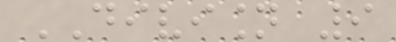DIVISION 9
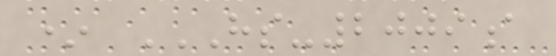* HS-2009A
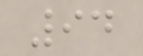94
